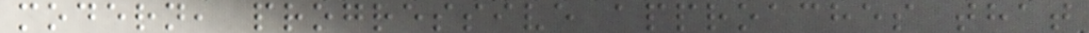modern, progressive approaches that
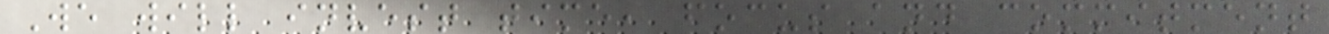We will invest time, focus and commitment
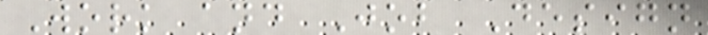Work and Job Design
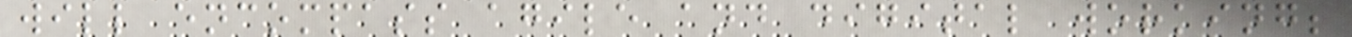will encompass agile and digital working;
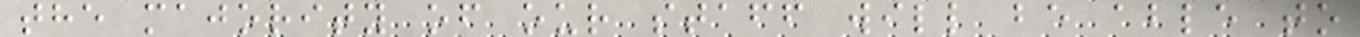the majority of our staff will be able to
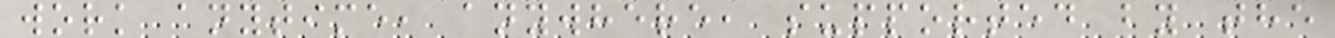work anytime, anywhere, supported by the
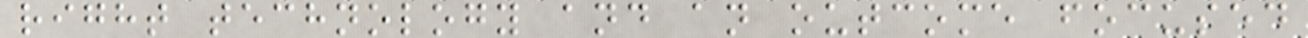right technology and an outcome focused
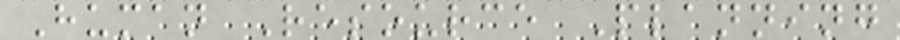Human Resource Planning
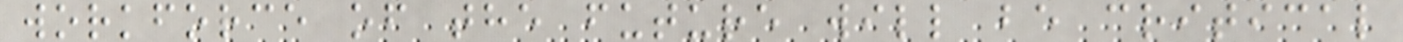workforce of the future will be critical
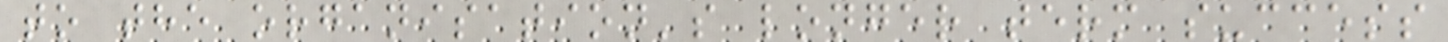to the organisation's longer term success
